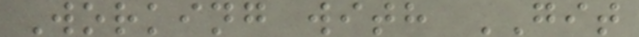Working with GIT
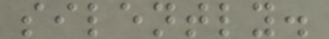silently.
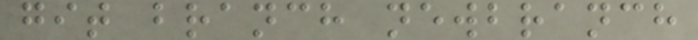git branch newbranch
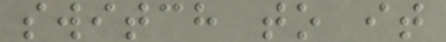switch to it
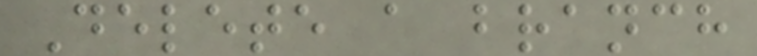Delete a branch
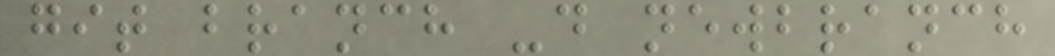git branch -d newbranch
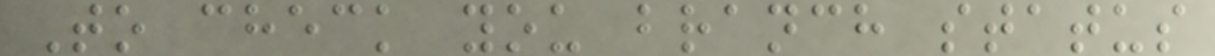To check you branch status
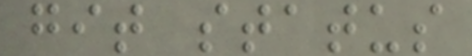git status
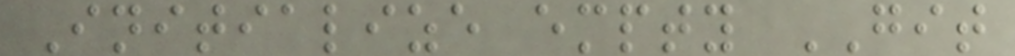Initialize empty GIT
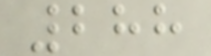288
